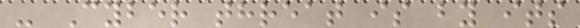- Cyber threat is by its
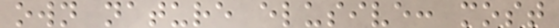own nature elusive: most
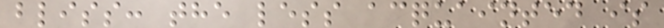bliss: the less acquainted is
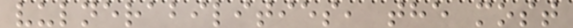vulnerabilities, the most
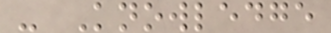- Knowledge
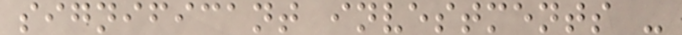significant investments -
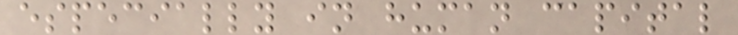especially in human capital
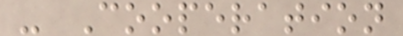- Cooperation
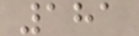181
